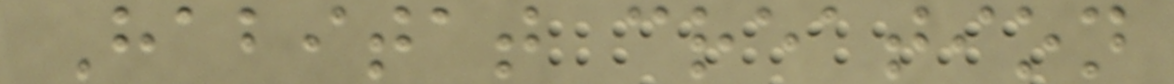Habitat creation
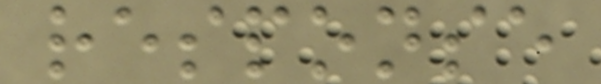response
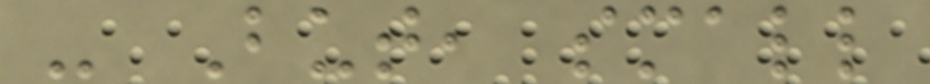- But, small
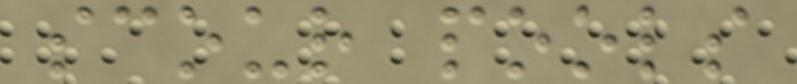scour pools
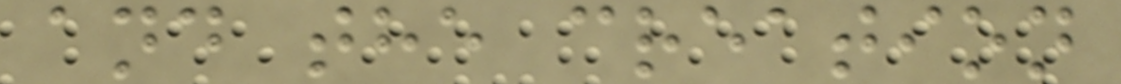and the creation
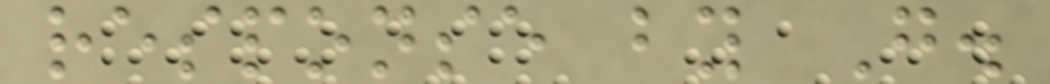response by G.
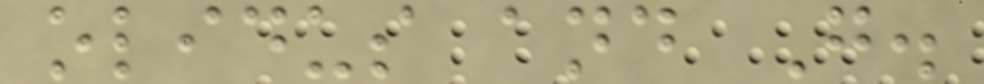olidus and G.
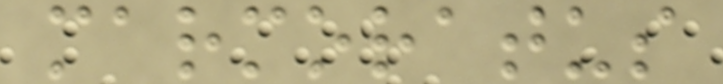marmoratus
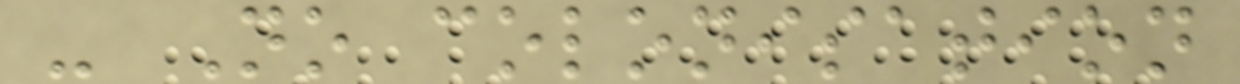- No colonisation
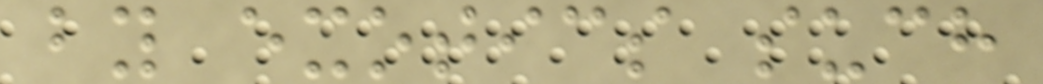by exotics such
